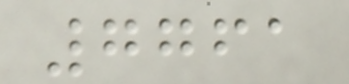7761
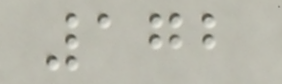172
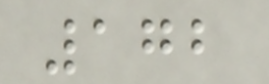172
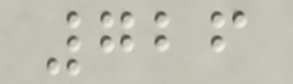726
